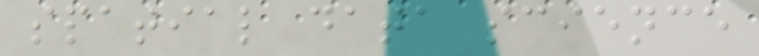spatial data science
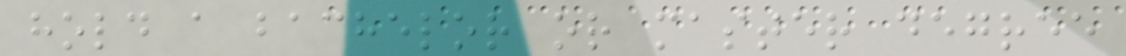hold a bachelor or master degree
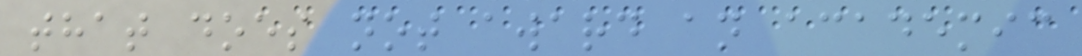that does not award an academic
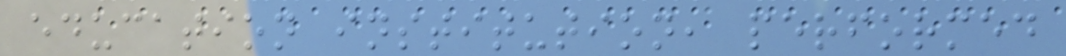education institution, performed
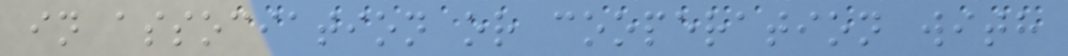in association or cooperation with
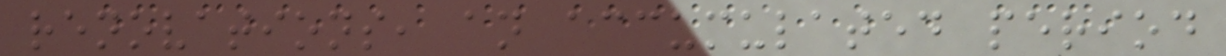renovations, an accumulated period
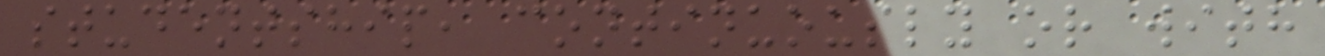studentship, continuously or with
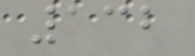132
